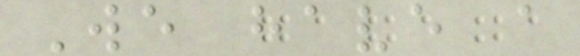We have a
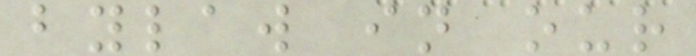bylaw in our
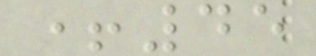+45
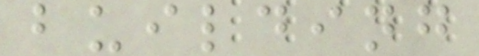building
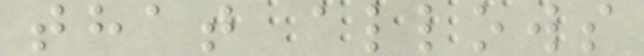that allows
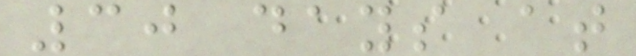30 days at
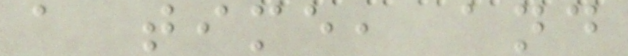a time, and
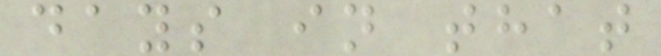days in that
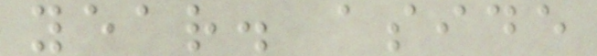year. aside
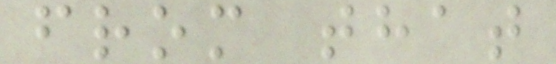from that
